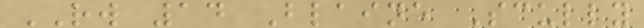RW 14 Blaine Scully
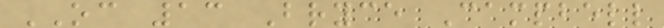OC 13 Bryce Campbell
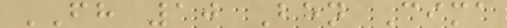FH 10 Ben Cima
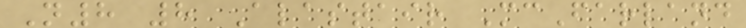N8 8 Alastair McFarland
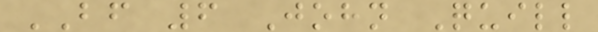BF 6 John Quill
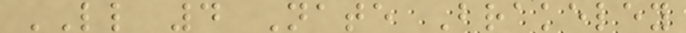LL 4 Nate Brakeley
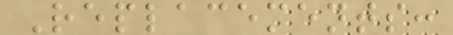Replacements:
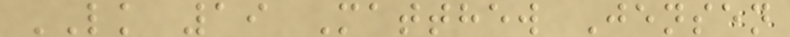LK 19 Matthew Jensen
